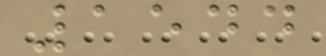1544
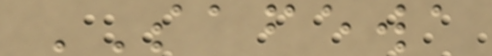SAFEWA
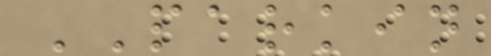PARKIN
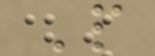P
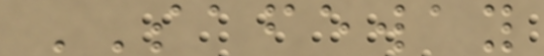SAFEWAY
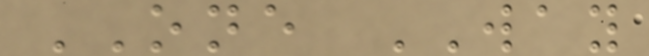ONE WAY
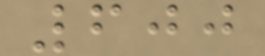600
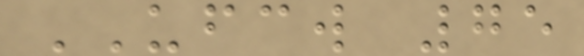UFCW 75
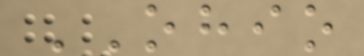OHIO
